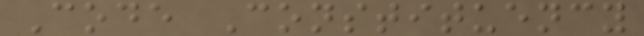Code Constituency
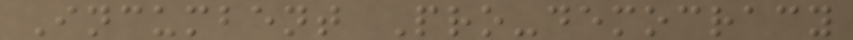Incumbent Pro-democracy
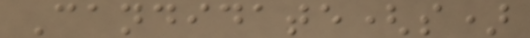Candidate(s)
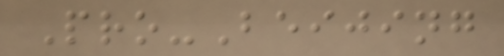Pro-Beijing
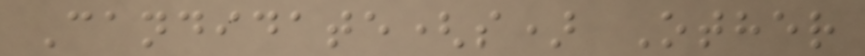Candidate(s) Other
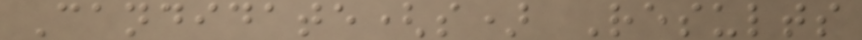Candidate(s) Results
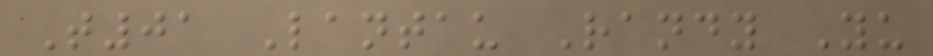T01 Lantau Randy Yu
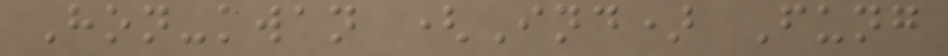Hon-kwan (Ind) Fung
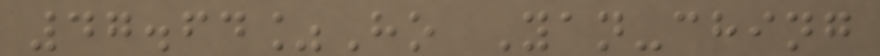47.64%Ho Yan-ching
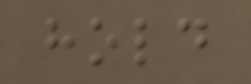hold
